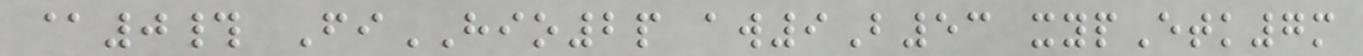@0# FiHIO2p aw9B53 xypEtk7m
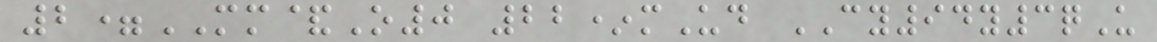2=MM&O0 22*mUd CY94y3qU
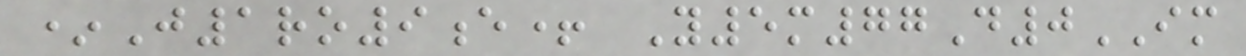*J1ro9e+ Y5m77D0IM
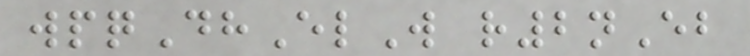wpqDhElW r2nEb
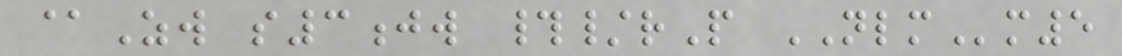@Zw s3jw #/rP NLMm5
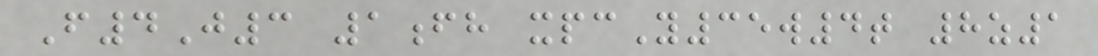F4J3 1fh xpcY35w4t 8z1
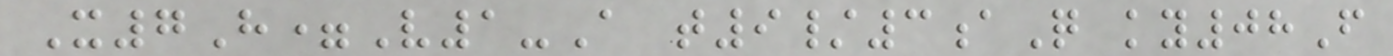X7H=V1-A t9/3aQ ky08F
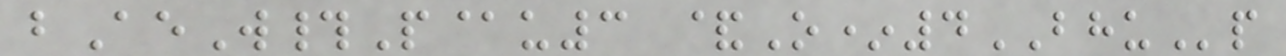bAeW#P@u3 &O*4BHUp
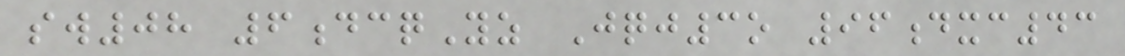sw08 6dcqYz Jqj3o 96dxc43
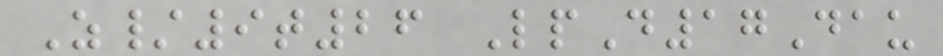Z/9t26 LpD17Dau
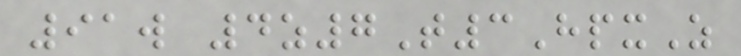91w 4z7T3HpxZ
